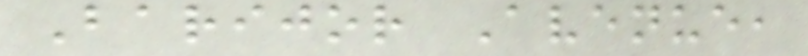Barijor Avenue,
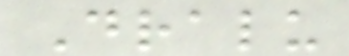Dralu
